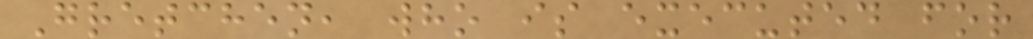Gretchen, who is executed for
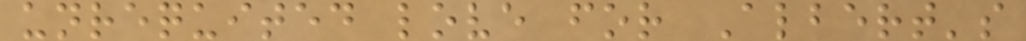unrequited love for Albert's
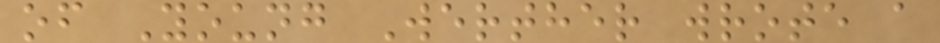of Young Werther wrote a
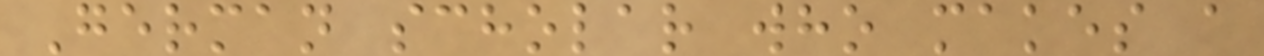German scholar who makes a
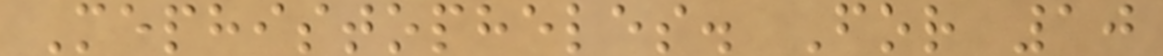Mephistopheles. For 10
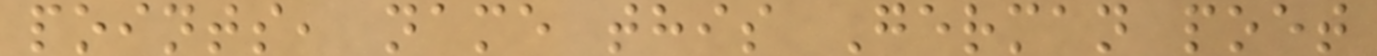points, name this German poet
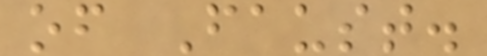of Faust.
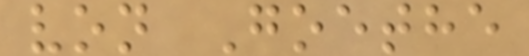von Goethe
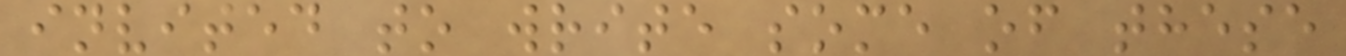invited to write some of these
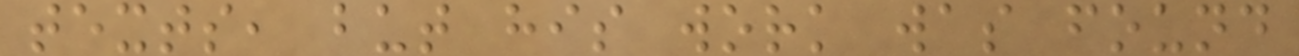texts, but his work was found
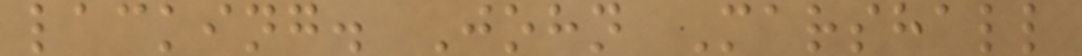lacking. John Marshall
